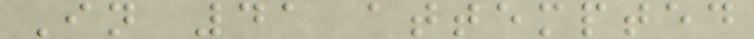In 41 attempted
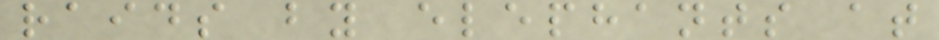raids by elephants at
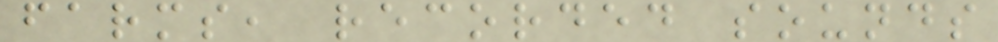farms, recorded sounds
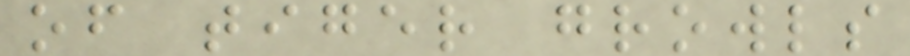of tiger growls
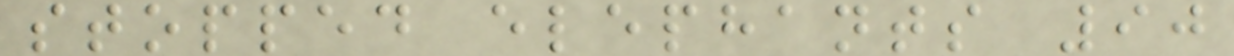stopped elephants 90
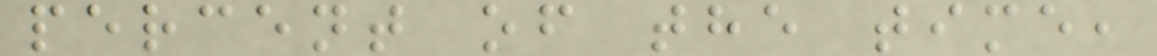percent of the time,
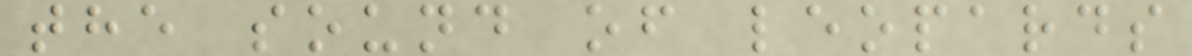the sound of leopards
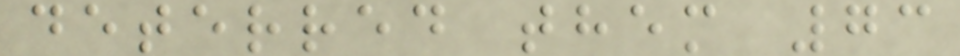deterred them 73
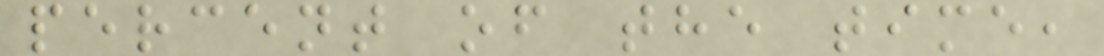percent of the time,
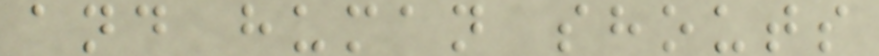and human shouts
